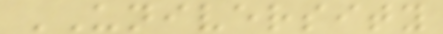UNIVERSITY
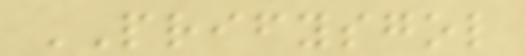PRIFYSGOL
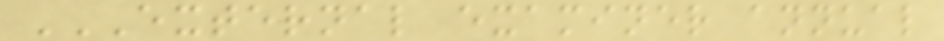EXTERNAL EXAMINER ANNUAL
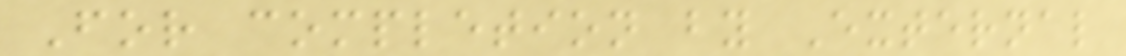For completion by External
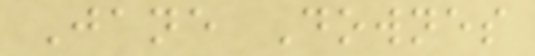Jane Downes
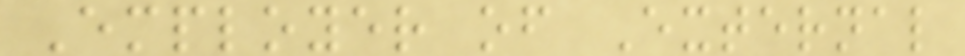Employer of External
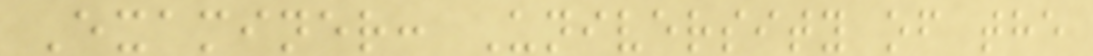Examiner: University of the
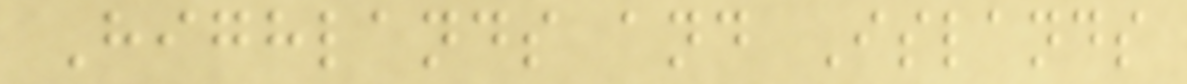Highlands and Islands
